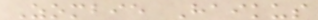Zombie Haikus
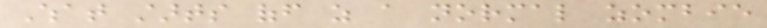What starts off as a normal zombie
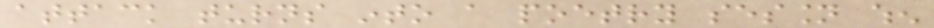attack turns into a poetry session when
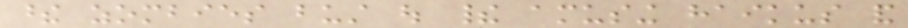these zombies bust out their amusing haikus and
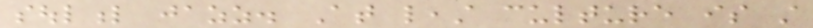soulful jazz. At least culture is still
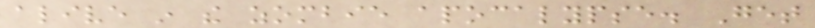alive in the zombie apocalypse. Get
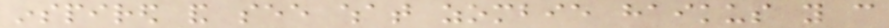inspired and see what zombie haikus you can
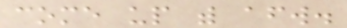come up with afterward.
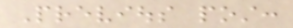Previous post:
